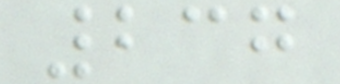237
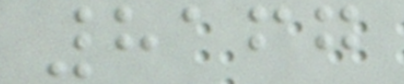8167
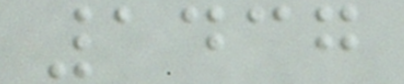1437
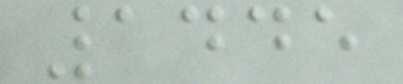1445
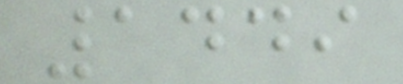1449
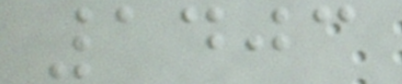1403
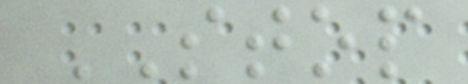STOP
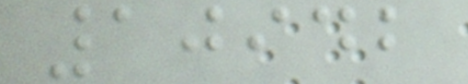10942
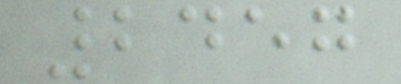2457
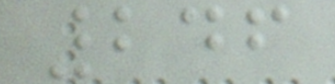246
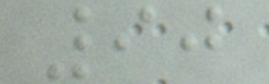90
